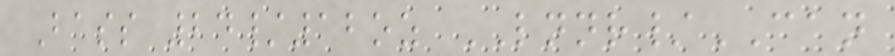Bass 24/12oz LNNR/CAN
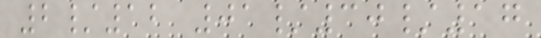2/12 01/30/17
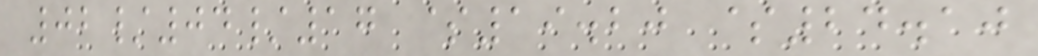02/04/17 $19.20 $24.10
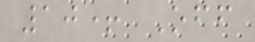10+ Off
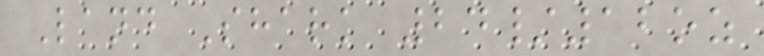Land Shark 24/12oz
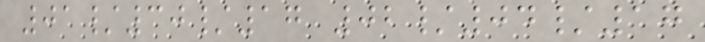01/30/17 02/04/17
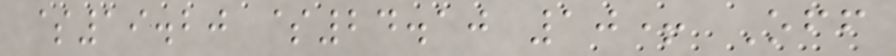$19.20 $24.10 10+ Off
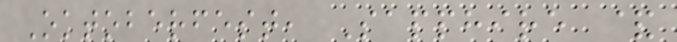Oktoberfest, Sapphire &
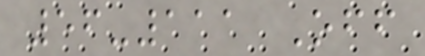56-111 Off
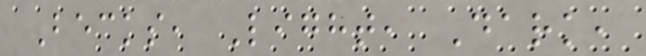Becks, Light, Dark,
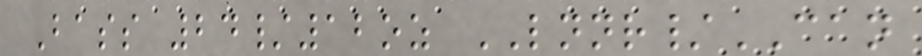Bass 24/12oz LNNR/CAN
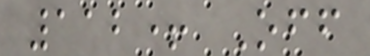112+ Off
